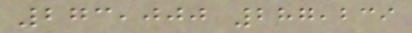273,000 287,239
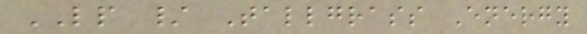LP / Tallgrass Energy
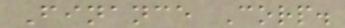Finance Corp.
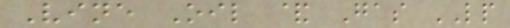Vine Oil & Gas LP
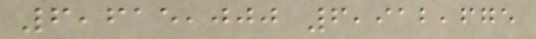6,615,000 6,912,675
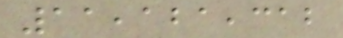11,121,312
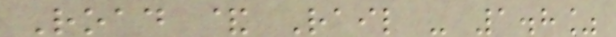Road & Rail - 1.8%
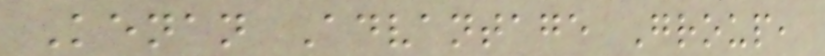Kenan Advantage Group,
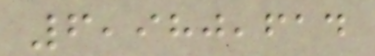6,980,614
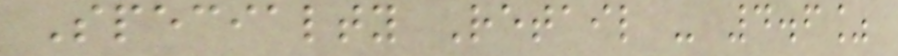Specialty Retail - 4.6%
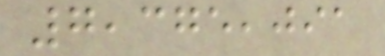7,375,091
